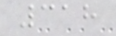318
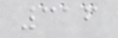316
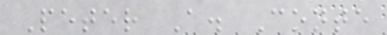Peter A. Conte
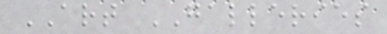ART GALLERIES
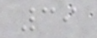39
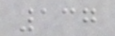137
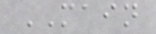MAIN
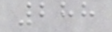288
